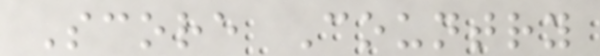Score Country
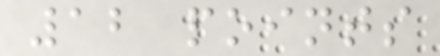12 points
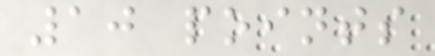10 points
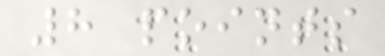8 points
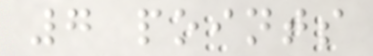7 points
